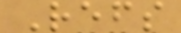Refs
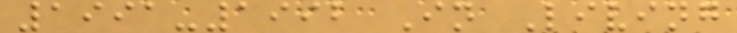1991-1992 In Living
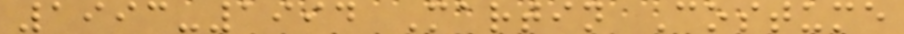1993-1994 Martin Costume
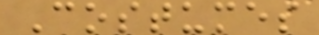Costumes
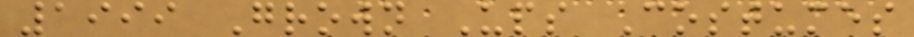1999 Grown Ups Costumes
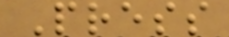Press
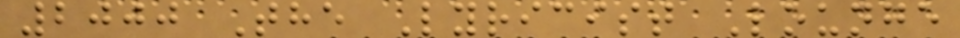2000 The Lyricist Lounge
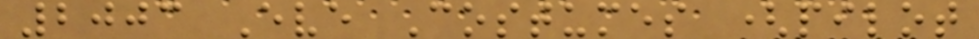2003 Eve Costumes (pilot
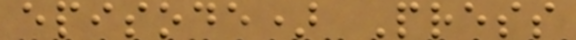episode) Press
